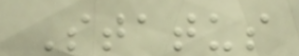Status
